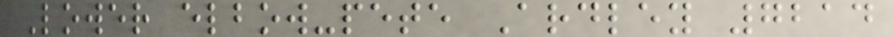Lower elbow-pete Ardley 7214
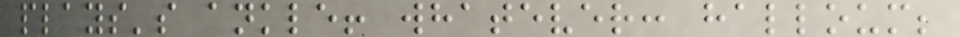plays's ankle! whatever: halloum;
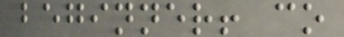beginner! co
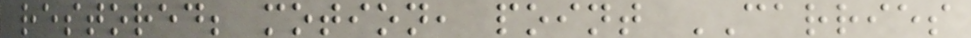restored; motion, point CARRIES
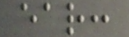ear:
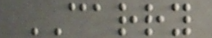CARRY
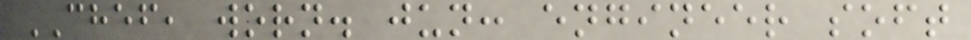CHEF, worn. jun: engineer soft
